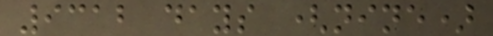9312 days (nine)
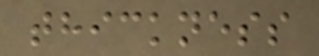thickness
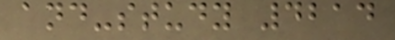and-study 4214
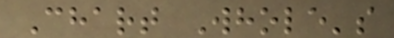Chart Whole's
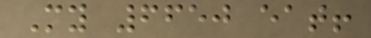My 6650 eat!
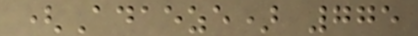(Adaeze) 775
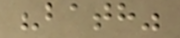"bath"
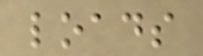loads
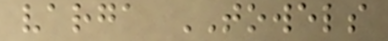varga TOWELS
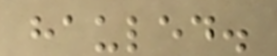hauled.
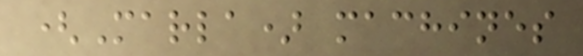(Marla) machines
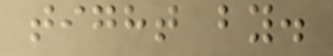tight by.
